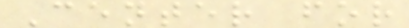Center for
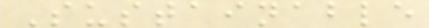Sustainable
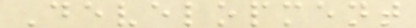Development
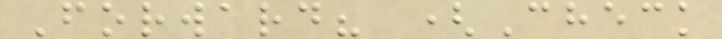Forward? (Check
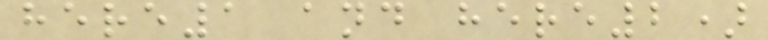here1 and here2)
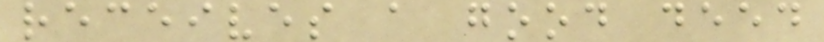receives a good deed
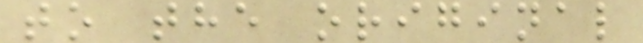to the original
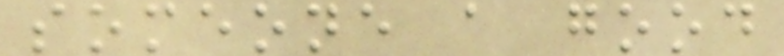someone a good
